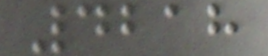4218
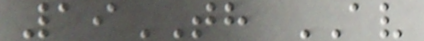19TH AV
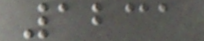1231
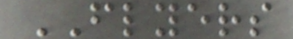FLYERS
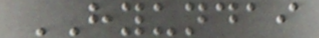HYUNDAI
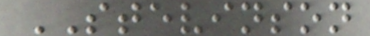STEVINSON
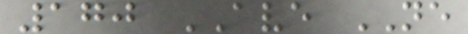170 AVE NE
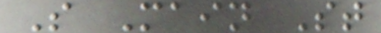S Main St
